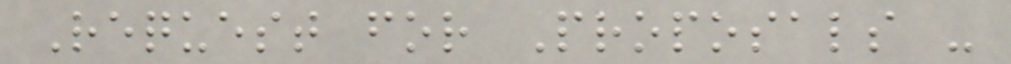Request for Proposals -
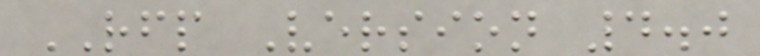RFP Version 4.0
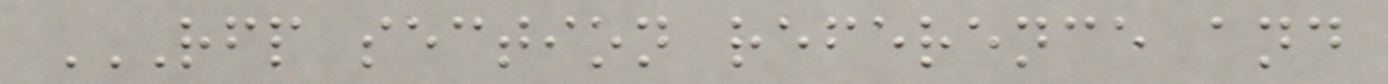RFP SECTION REFERENCE AND
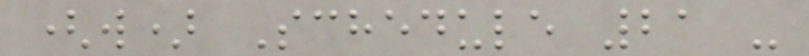(w) Schedule 21 -
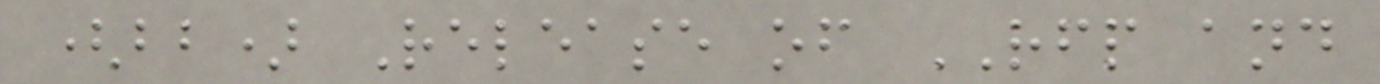(bb) Release of RFP and
